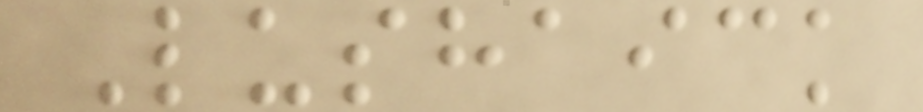Lushaick
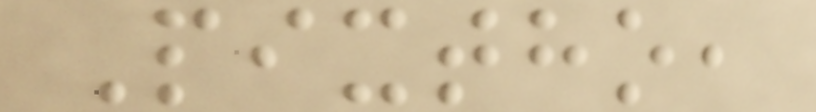Pixtho,
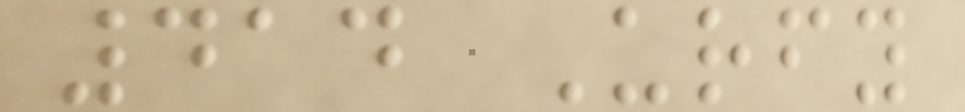414 Urfy
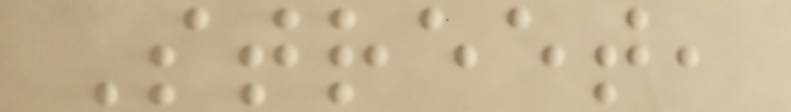Street,
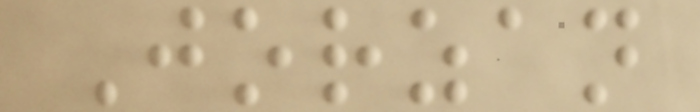Jorzan
